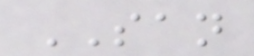SAN
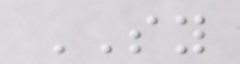SY
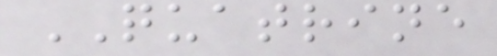QUATRINE
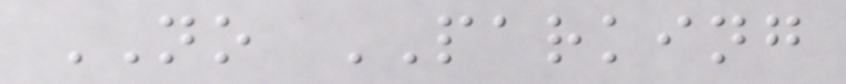NO PARKING
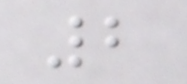2
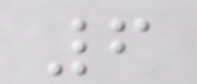6
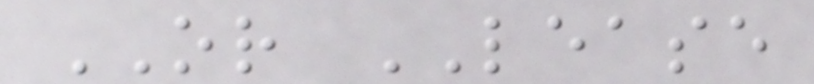OR LEASE
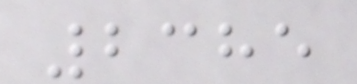2385
